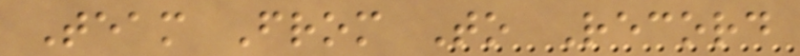Team From To Record
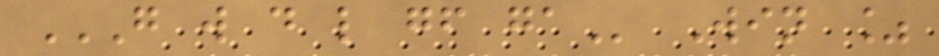G W D L GF GA Win %
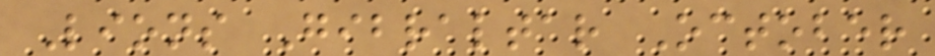Lions Gibraltar October
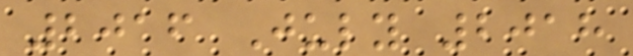2016 July 2018
